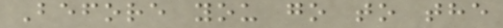Before you go to the
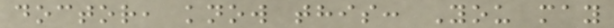doctor, know this: You may
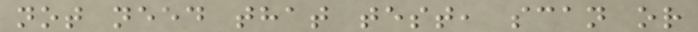not need that test, scan or
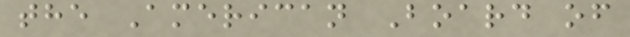the American Board of
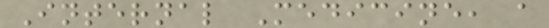Internal Medicine, a
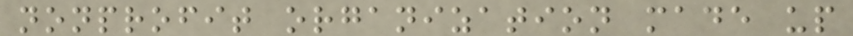nonprofit organization made up
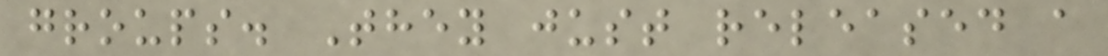groups. They just released a
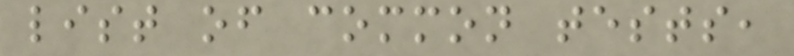list of common tests,
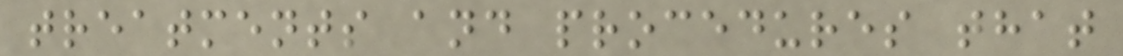treatments and procedures that
